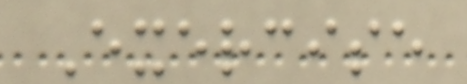Exercise
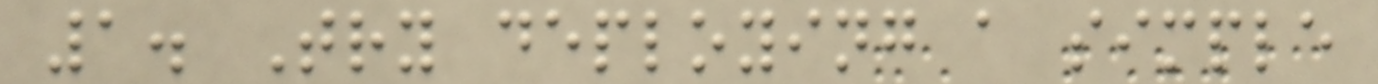1. Try deploying a simple
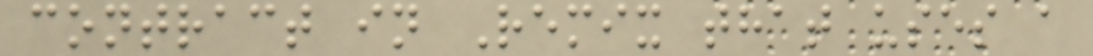contract in Remix that uses a
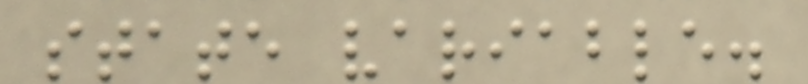state variable.
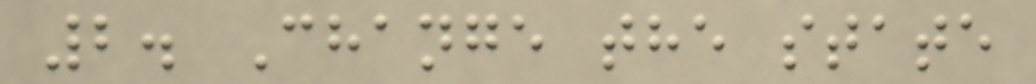2. Change the state
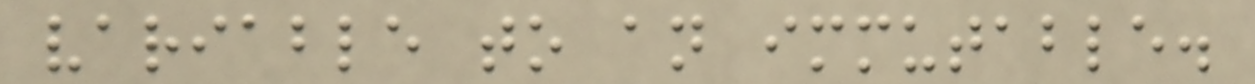variable to an immutable.
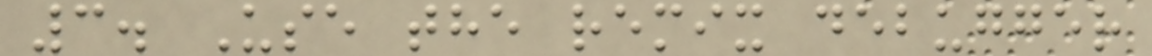3. Use the remix debugger
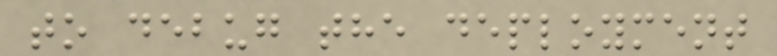to debug the deployment
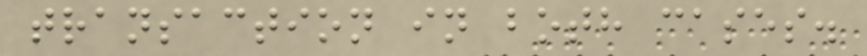transaction in both cases.
